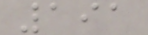191
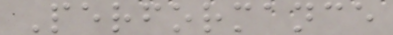Performance
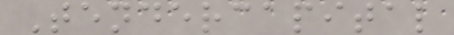Tendercapital
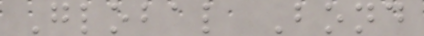Global Bond
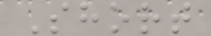Short
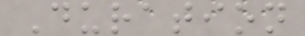Duration
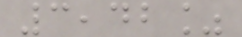3,42%
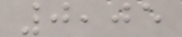0,05
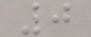0
